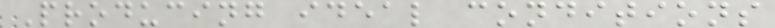Producing ideal conditions
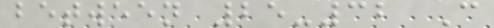between 25-32 C
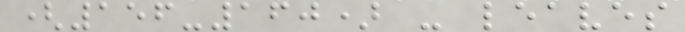(156-160) - leaves
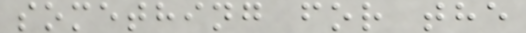something for the
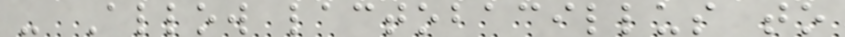- Allow lactobacillus to
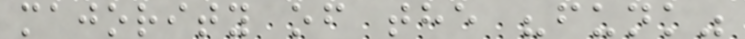majority of the "funk"
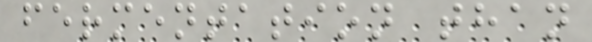fermentation than
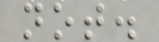not.
